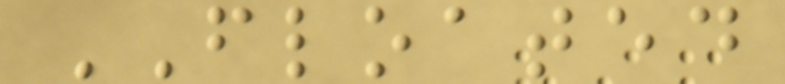FLOATED
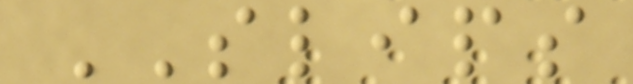SLIPS
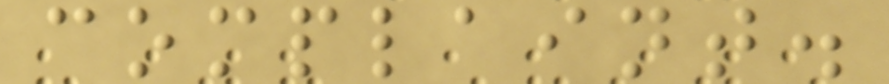complaint.
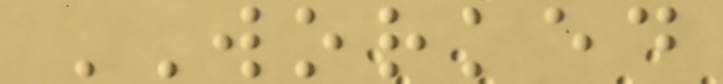WORKED
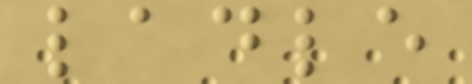ladle
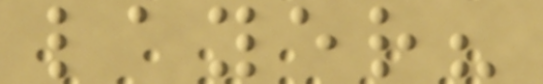layer?
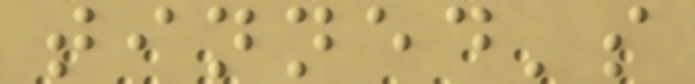tinned's
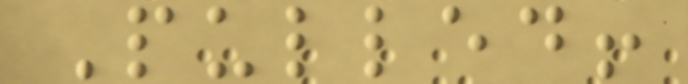Pulled!
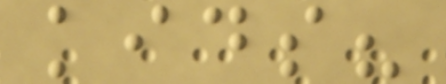kids?
